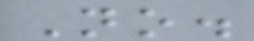No.
